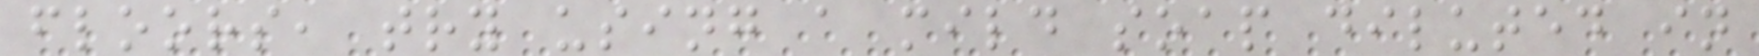floors, try using a mild soap diluted in
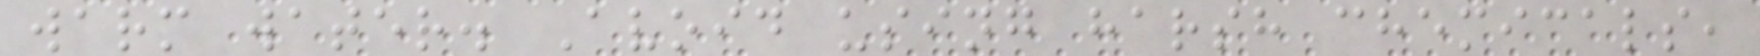warm water. Avoid using harsh chemicals,
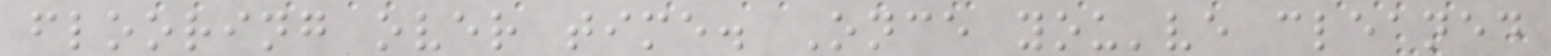flooring over time. Once you've cleaned
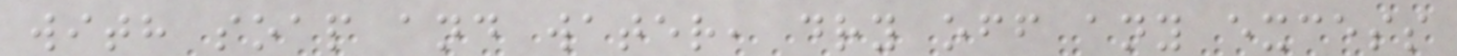with soap and water, dry off any excess
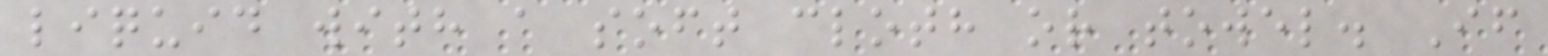liquid with a soft cloth or towel. If
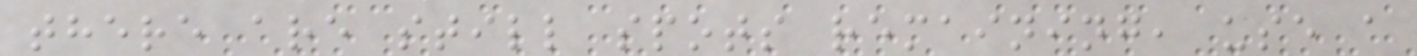there are still spots remaining, use a
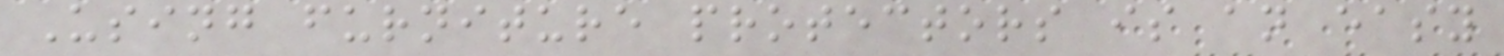Using furniture protectors is an easy
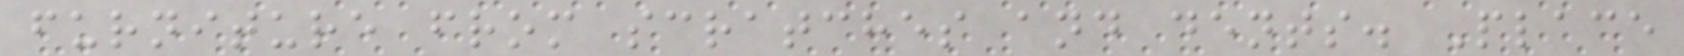furniture from scratches and dents. Place
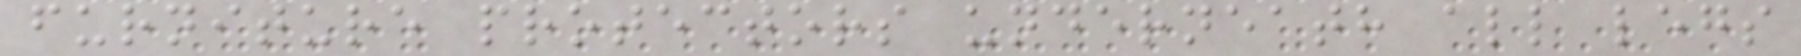furniture protectors underneath all legs
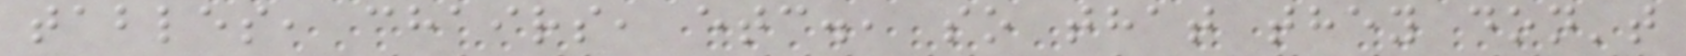tables, chairs, etc., so that they don't
